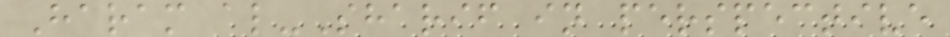Haram al-Sharif in perspective
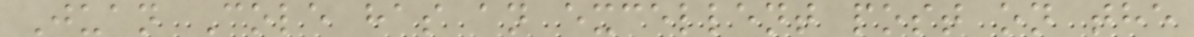Juan Cole has an excellent post on the
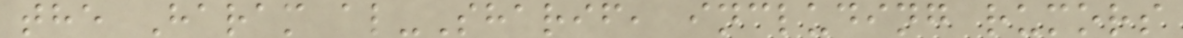the Haram al-Sharif, including rumors
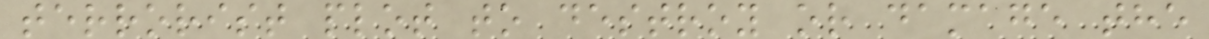terrorist plot to destroy or damage the
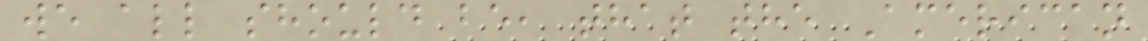we all should be, that the American
